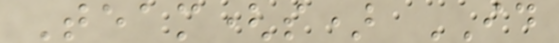Team(s) ID
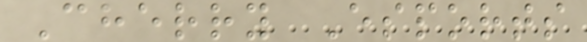Cherry Esports
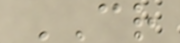CR
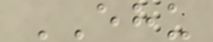EHU
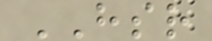HSR
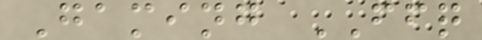Gaming FFQ
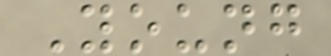Young
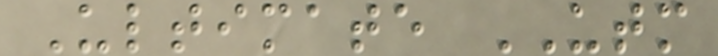Ultimate UTM
